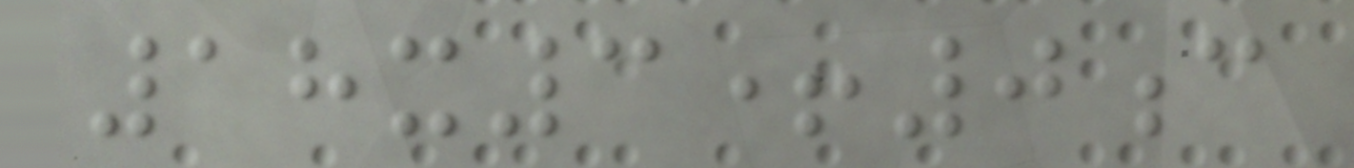18x3+0c
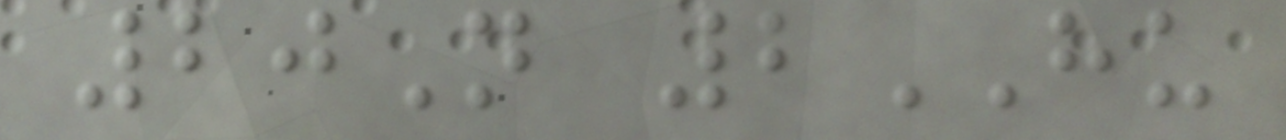20N 2HU
